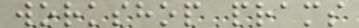workshop prams
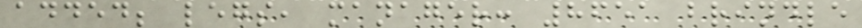added; legs, manager: 8651 brindle
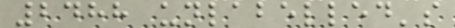2488 unlabelled's
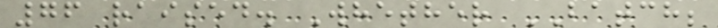76 raised. Whether BATCH;
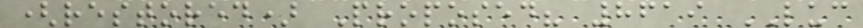(restored) Proposed? 8619 LUC
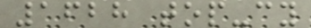1628 top-cy
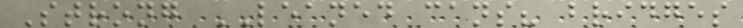Strong LEANED cans? bridges
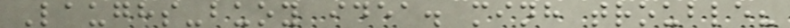Laughs-buoy idea. minh trouble?
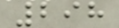298
